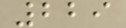229
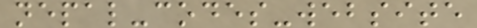nepal-codes-website
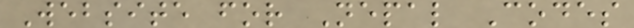Website for Nepal Codes
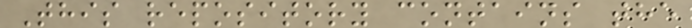This repository contains the
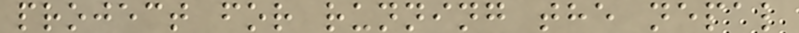project for running the nepal
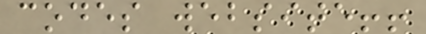codes website!!
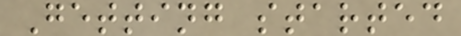Getting started
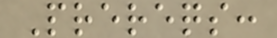Prereqs:
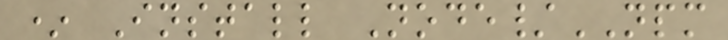* Install Node/NPM
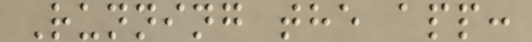Running the app:
